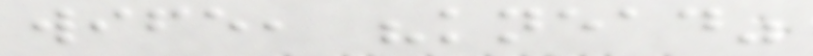wife, "knead"
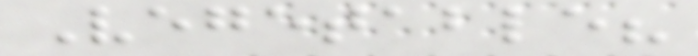Vegetable?
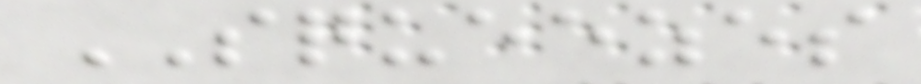SQUEEZES
